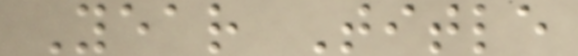Year Title
